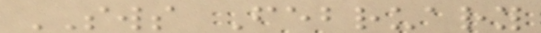SWS February
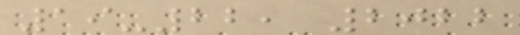19-22, 2022
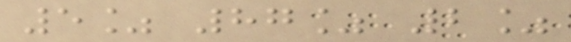5% 87% 2%
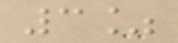3%
